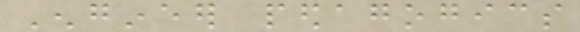Engineer pedagogics
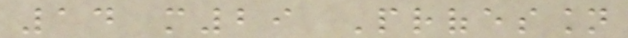14 m29 Profession
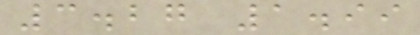3.27 1.99
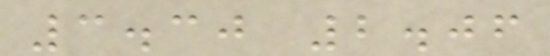3.30 2.06
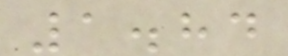1.84
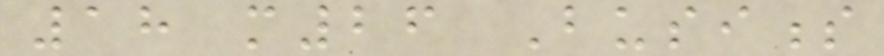18 m26 Business
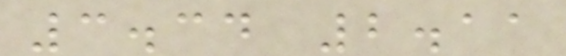3.34 2.11
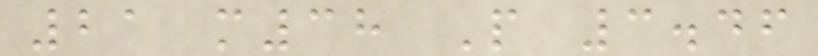21 m38 People 3.46
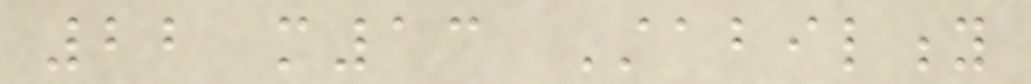22 m13 Stability
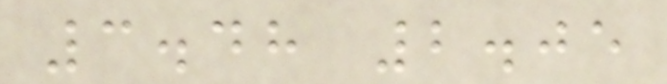3.48 2.05
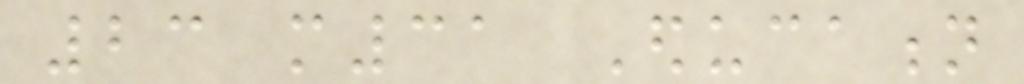23 m31 Education
